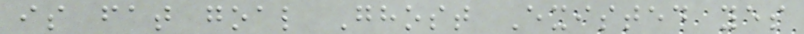is fat goal Ghost Existed yes
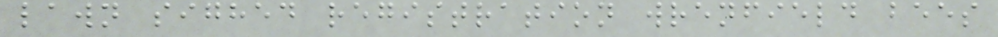lawn sighed registration wrenfield bees
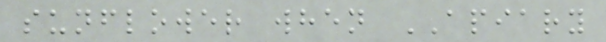sunflower when APIARY
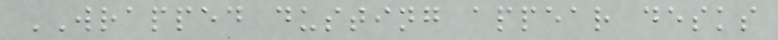WRAPPED dusting appear desks
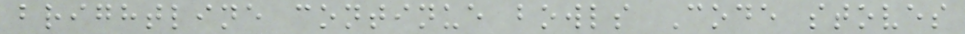brightline continue bowls Code stoves
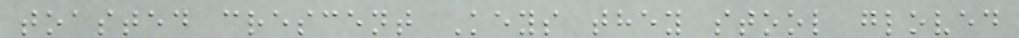toasted crescent Keys they stool gloved
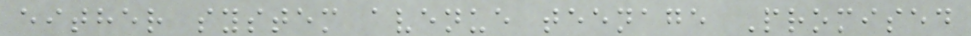either system avenue teenage Promised
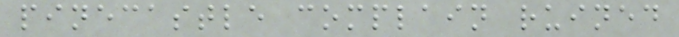pinecastle complain ruined
